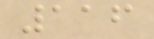116
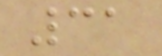31
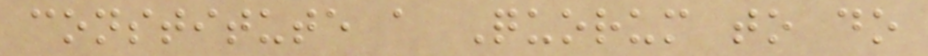constitute a Quorum to do
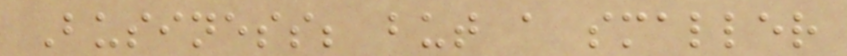Business; but a smaller
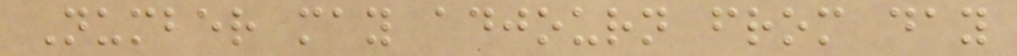Number may adjourn from day
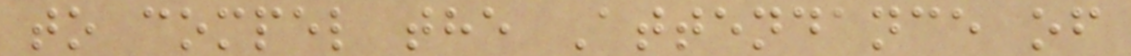to compel the Attendance of
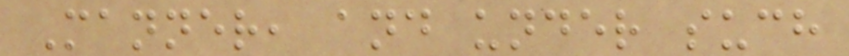Manner, and under such
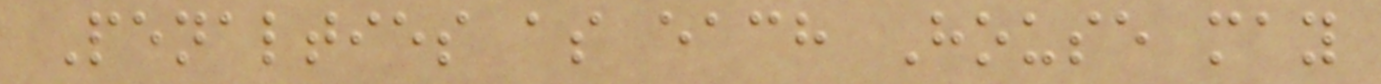Penalties as each House may
